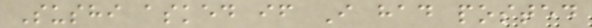Sushi asked if I had posted
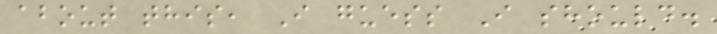about this, I guess I should.
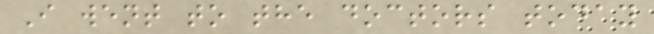I went to the doctors today
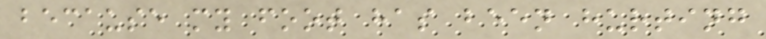because my foot has been hurting
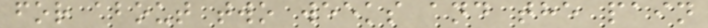for about two weeks and the pain
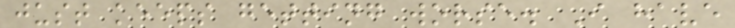just keeps getting worse. I have
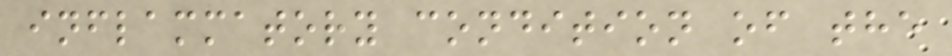inflammatory condition of the
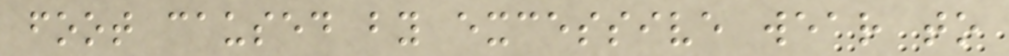foot caused by excessive wear to
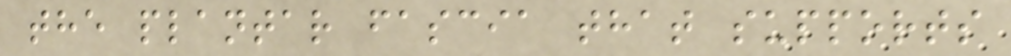the plantar fascia that supports
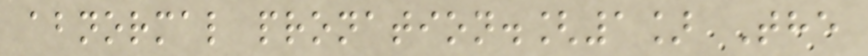abnormal pronation.[1] The
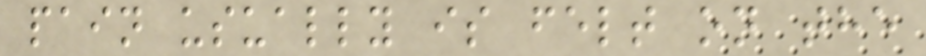pain usually is felt on the
